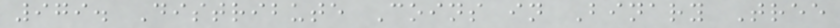979. Distribute Coins in Binary Tree
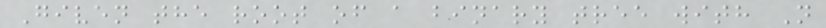Given the root of a binary tree with N
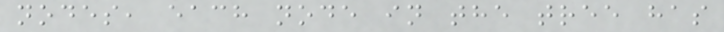nodes, each node in the tree has
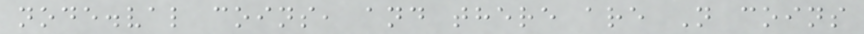node.val coins, and there are N coins
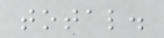total.
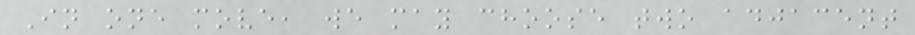In one move, we may choose two adjacent
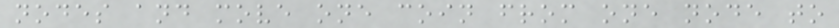nodes and move one coin from one node to
